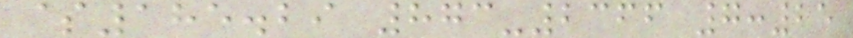$185.29 873-2366 7:25
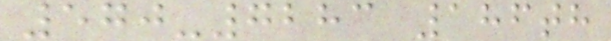570-7283 186th
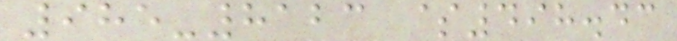985-8123 $498.43
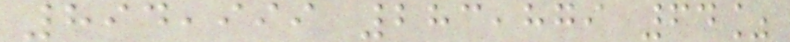894,999 283,879 64%
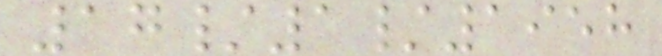17/1/1958
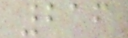216
